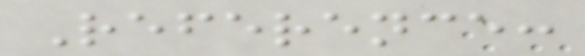Reference:
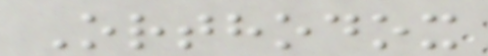Orthodox
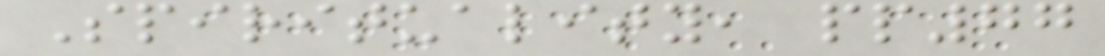Spirituality, pp77
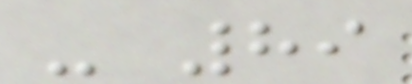- 89
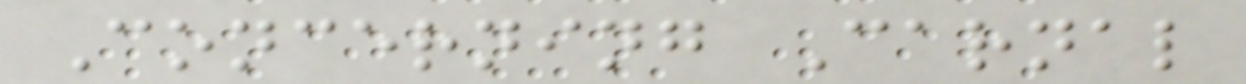Concerning Carnal
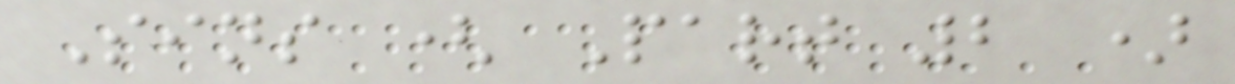Sins ( Part 2 )
